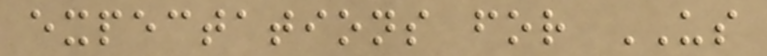expectations for US
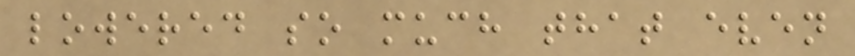lowered so much that even
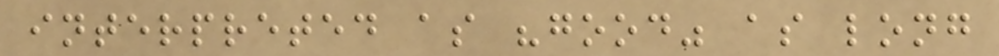interpreted as "good" as long
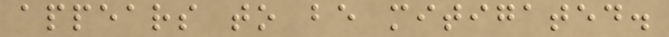appears to be mitigated.
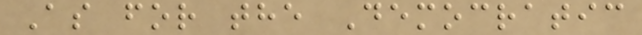As for the Democratic
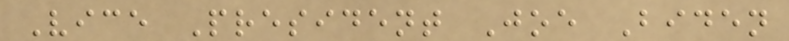Vice President Joe Biden
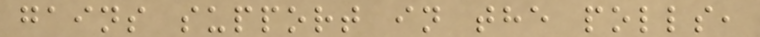gains support in the polls,
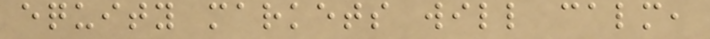equity markets will calm,
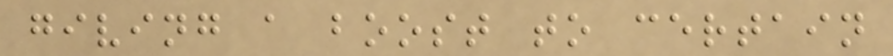giving a boost to certain
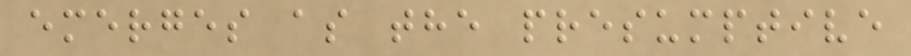emerges as the presumptive
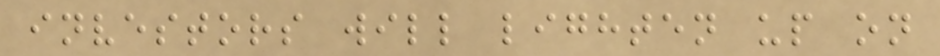investors will lighten up on
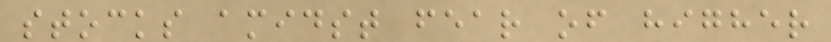stocks amidst fear of higher
